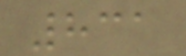831
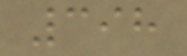398
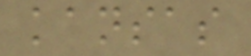kansas
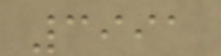3991
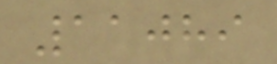11089
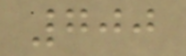700
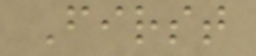First
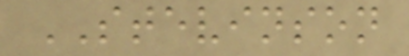STEVINSON
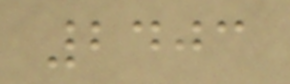2403
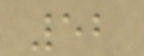52
